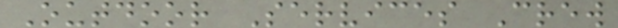Outdoor Services Crew
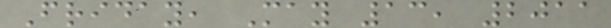Friday, May 13, 2011
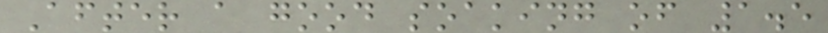After a good soaking of 1.5
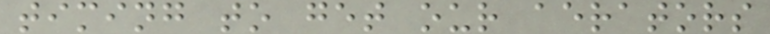timing to get our aerators
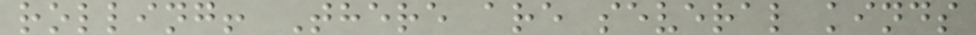rolling! There are several kinds
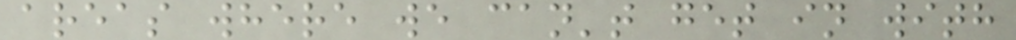areas where we can't get in with
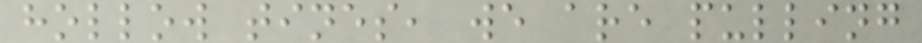hollow tines, we are pulling
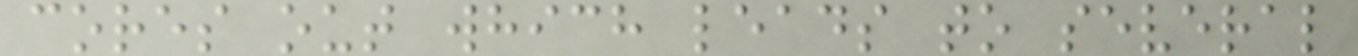cores out which leads to several
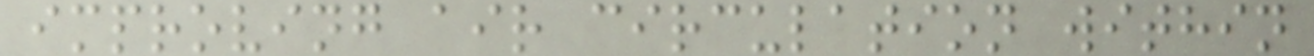improving air circulation within
